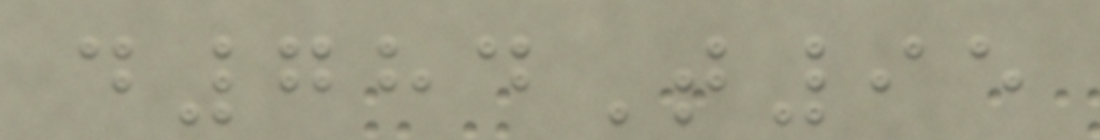d784T95
